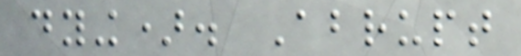dying). Abrupt
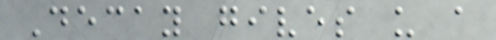Decay gives us a
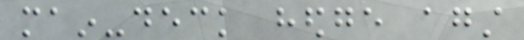main-deck hedge against
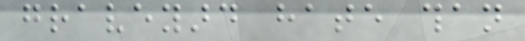graveyard hate than
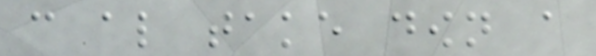can also take down a
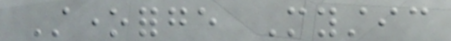Stoneforge Mystic
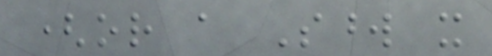(or a Sword it
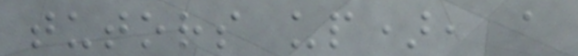tutors up), a
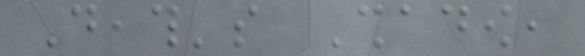Death's Shadow,
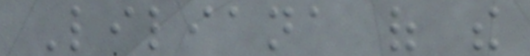Liliana of the
